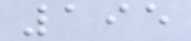195
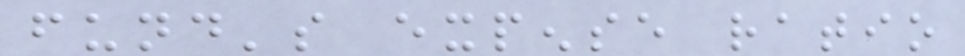fund's expense ratio
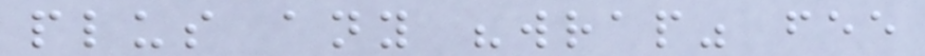plus any "wrap" fee
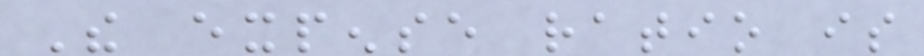The expense ratio is
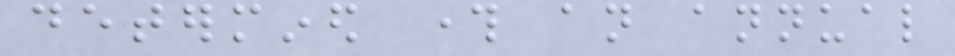determined through an annual
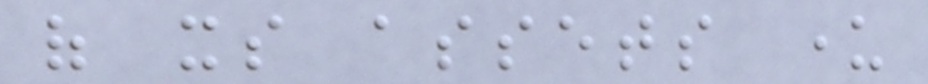of its assets under
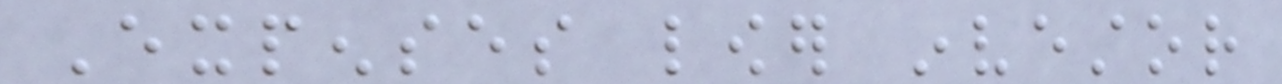Expenses lower investor
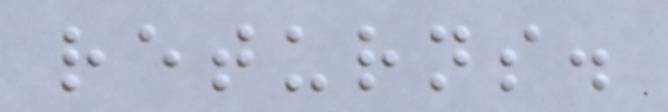returns.
